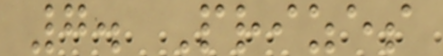7. Prizes
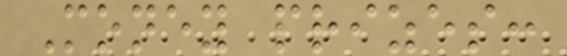Money prizes:
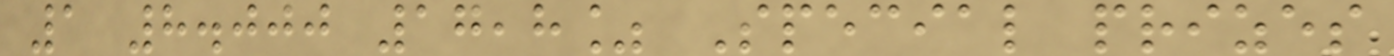1 8.000 17,8% Special prizes
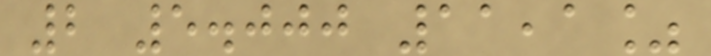2 5.000 11,1%
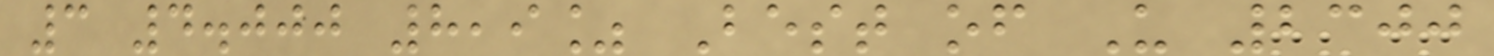3 4.000 8,9% Best of U 2300
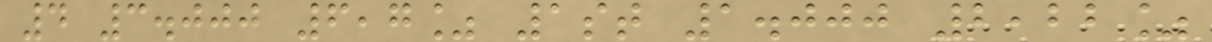4 3.000 6,7% 1st 1.000 2,22%
